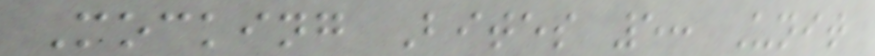Mocking Bites 5: Unit
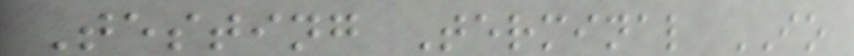Testing Terminal IO
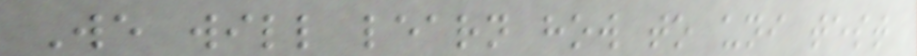We will learn how to uni test
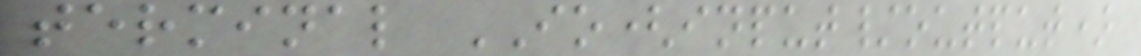terminal IO(input/output)
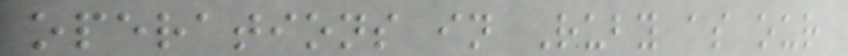operations in Ruby as our
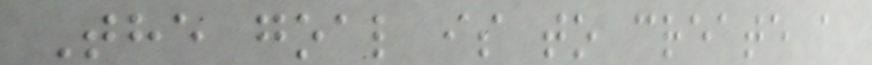The goal is to create a
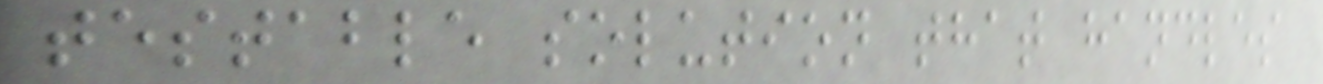testable solution that handles
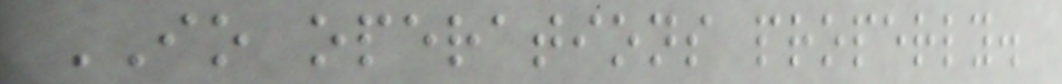IO operations properly.
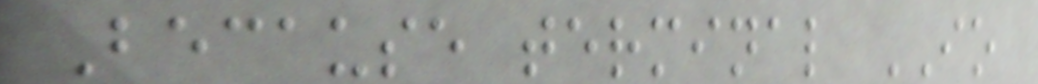Because terminal IO
